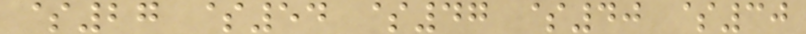$27 $54 $47 $40 $30
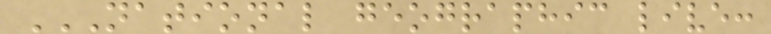NATIONAL GEOGRAPHIC LIVE:
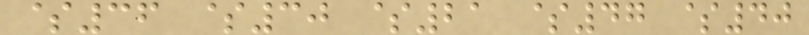$36 $30 $21 $47 $40
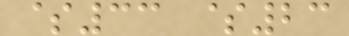$33 $23
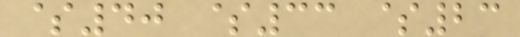$40 $33 $23
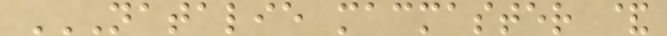NATALIE MACMASTER &
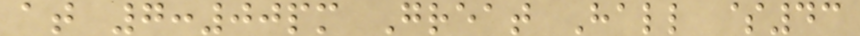at 7:00pm Great Hall $43
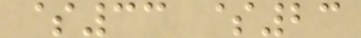$33 $23
